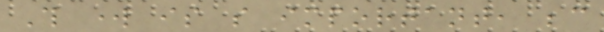This work is so important, because
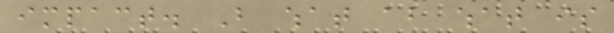impact. But what about what is
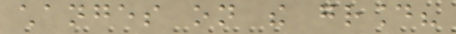changes on the ground?
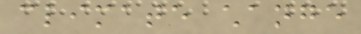climate change
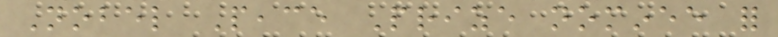Nobel Peace Prize nominee for
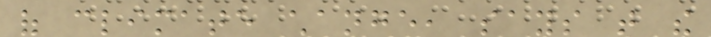of climate change, says that the
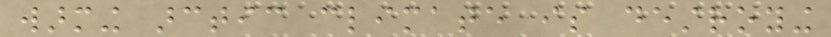warming arctic climate is destroying
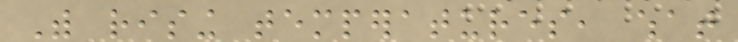With rising temperatures, what
